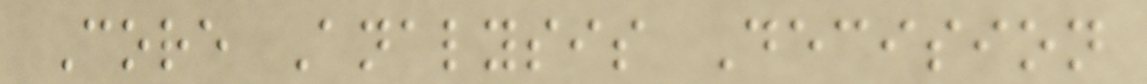Core Analysis Decision
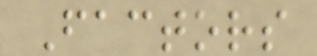Factors
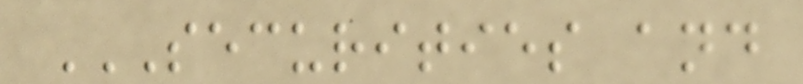SECURITIES AND
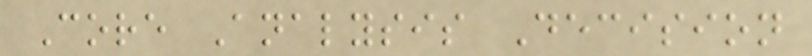Core Analysis Decision
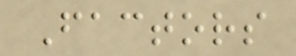Factors
